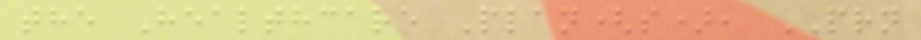the Healthcare Plan(s), PRN
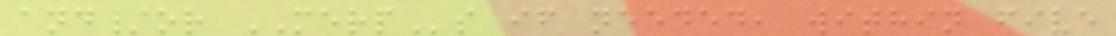and/or MERPs if needed, within five
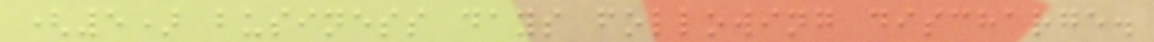(5) business days following discharge.
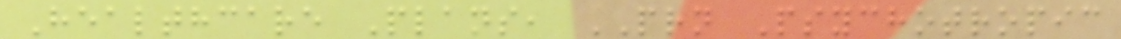Healthcare Plans, PRN Psychotropic
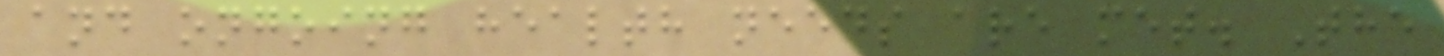and ongoing health needs are met. The
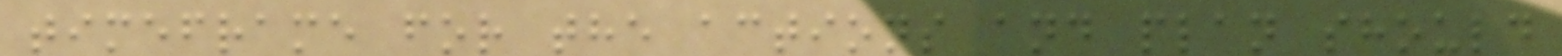timeframe for the actions and plan should
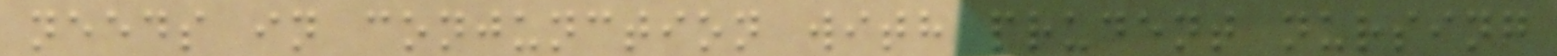needs in conjunction with prudent nursing
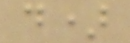d)
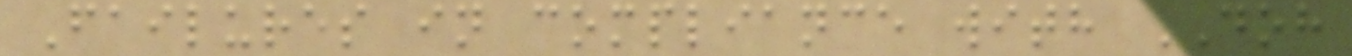Failures in compliance with DOH
